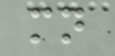mn
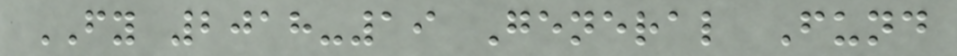FY 2018-19 General Fund
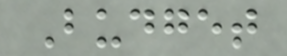Budget
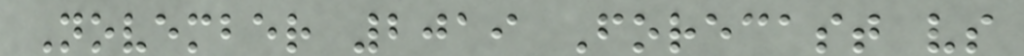November 2019 Forecast vs
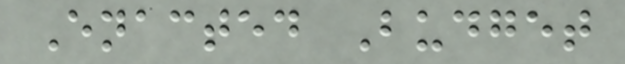Enacted Budget
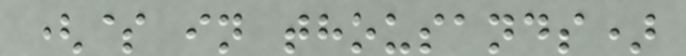($ in thousands)
